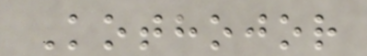Kothojor
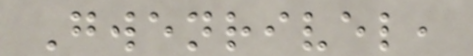Gwenrivel,
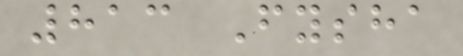813 Fysha
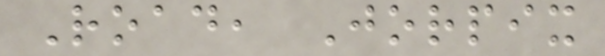Road, Jorpix
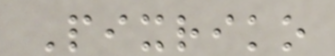Pixriko
